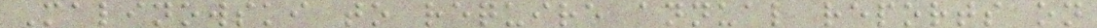Malinowski to require annual reports on
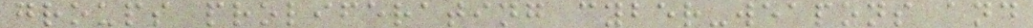groups proliferating cyber-weapons and
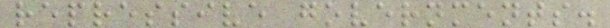repressive governments.
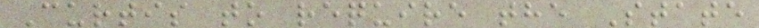Curtis to require the State
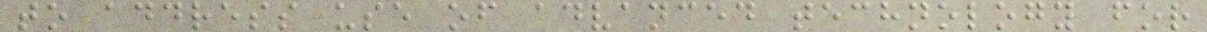to address use of advanced technology for
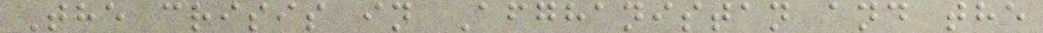The crisis in Afghanistan and the
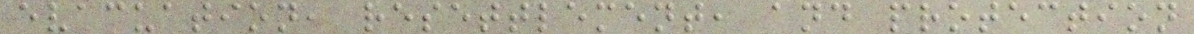evacuation, resettlement, and protection
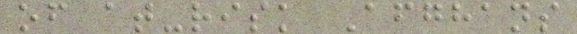of at-risk Afghans
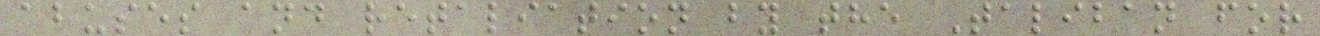abuses and retaliation by the Taliban for
